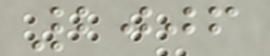2006
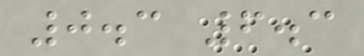0.3 6.3
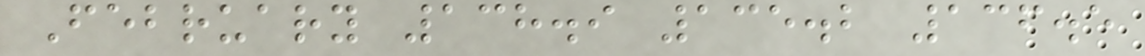February 138.9 135.2 136.5
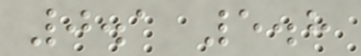0.1 5.8
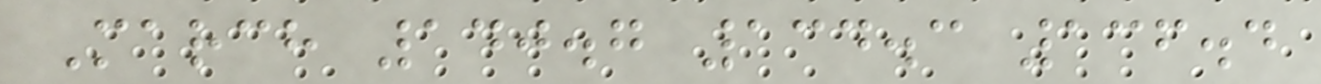March 140.7 134.3 136.4
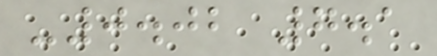-0.02 7.1
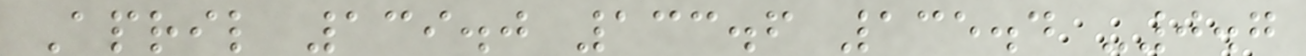April 139.0 133.6 135.4 -0.7
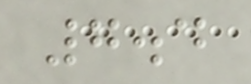7.4
